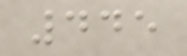445
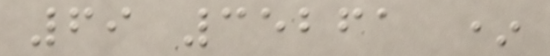69 35261 *
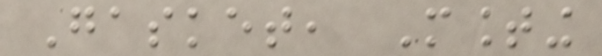Gasket, Mounting
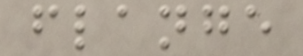flange
